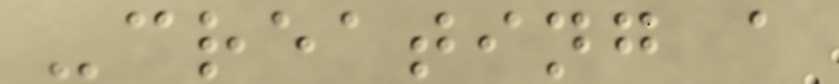-creating a
